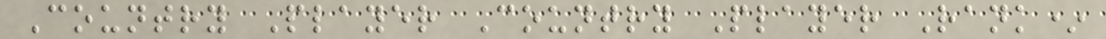Country Player Country Player Rank*
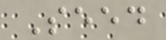Seed
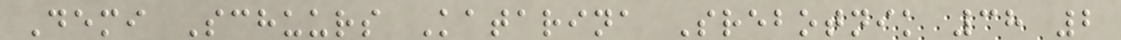Demi Schuurs Katarina Srebotnik 38 2
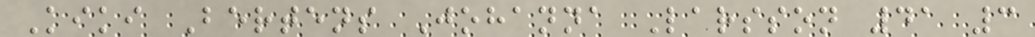Kiki Bertens Johanna Larsson 41 3
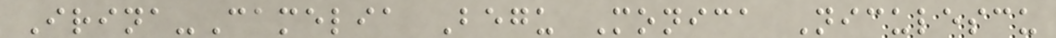Irina-Camelia Begu Monica Niculescu
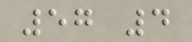57 4
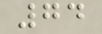74
